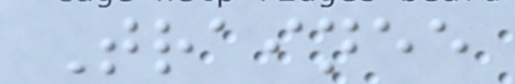Trainee
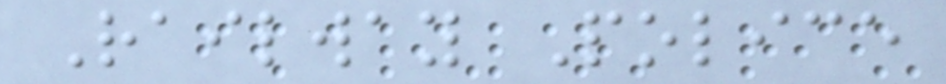Railway Police
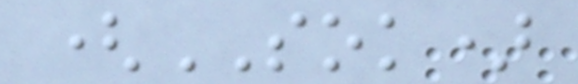(SOK)
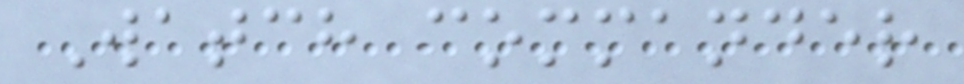Watch commander
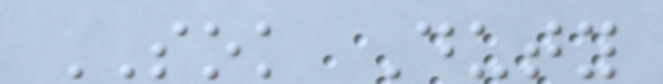SOK Duty
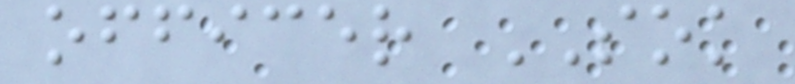officer SOK
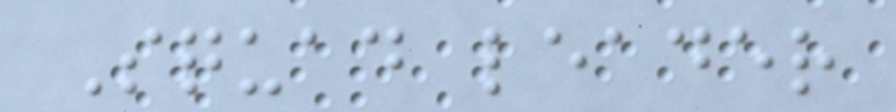Squad leader
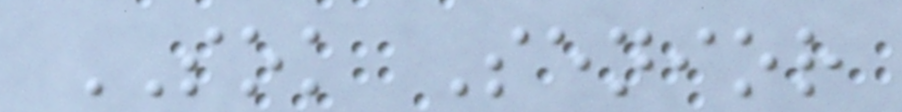SOK Senior
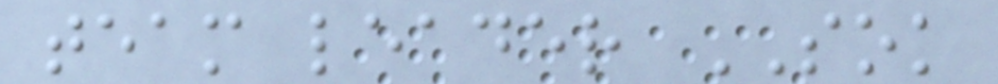team leader SOK
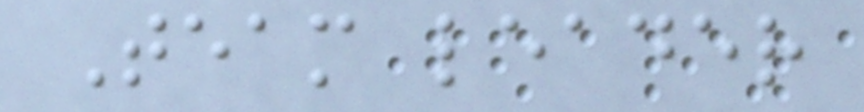Team leader
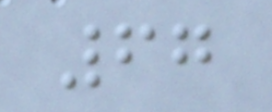67
